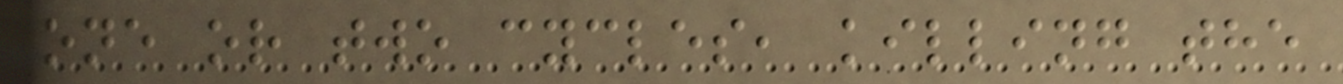one or two cycles, killing the
